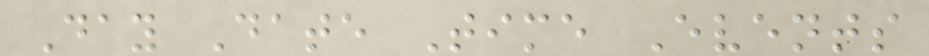Day Date Time Events
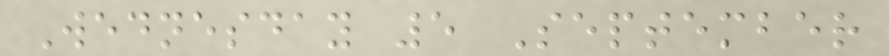Wednesday 5 September
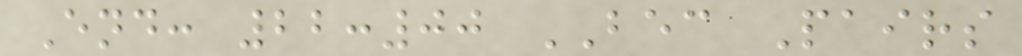End: 22:00 BEC Pairs
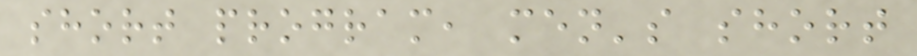short program, men's short
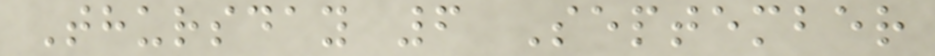Thursday 6 September
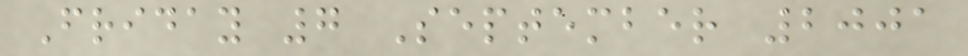Friday 7 September 2001
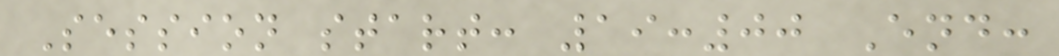Session start: 19:00 End:
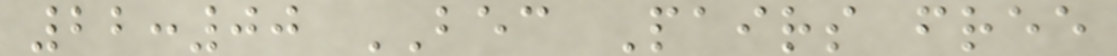22:00 BEC Pairs free
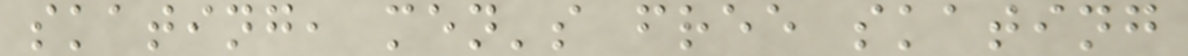skating, men's free skating
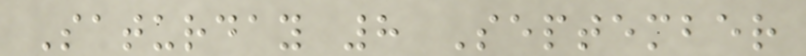Saturday 8 September
